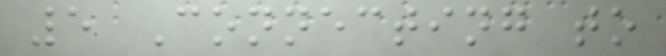5 Connecting to
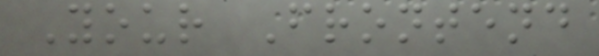Your Frontend
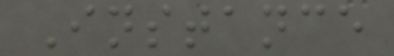Instance
